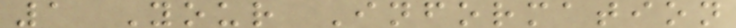1 Your Information
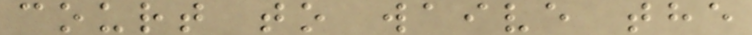court to waive the
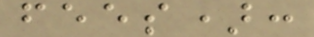fees):
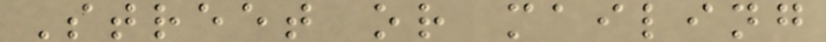Street or mailing
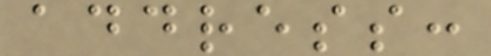address:
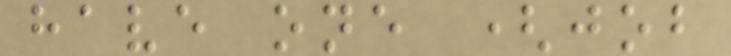have one (job
